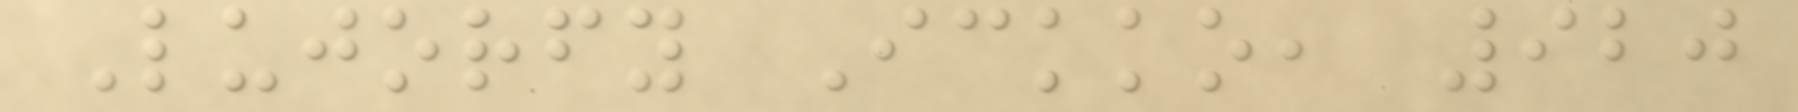Lujorfy Ickko, 920
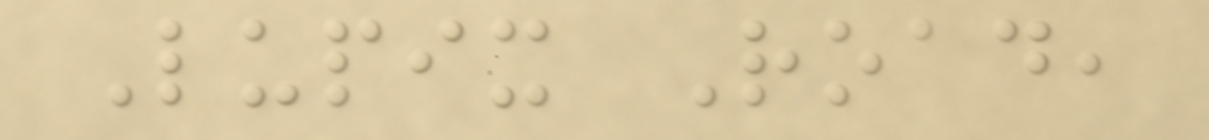Lupix Road,
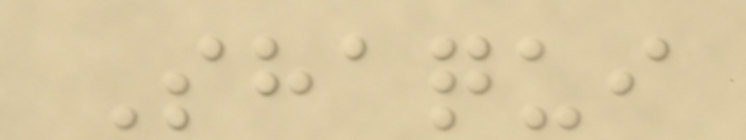Shaqui
